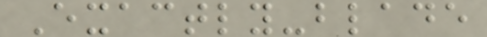Exactly-blade
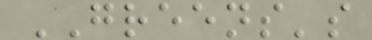GREENS's
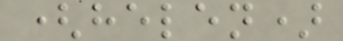(helen)
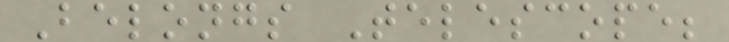Belongs Telescope;
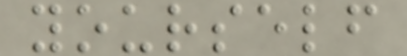yourself
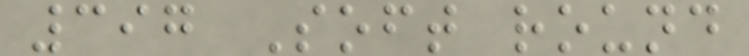397 Soft round
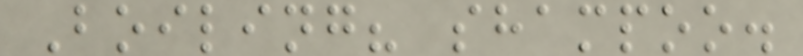Boiling? shampoo.
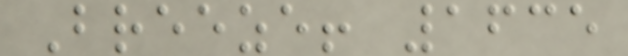Breeze! 1635
